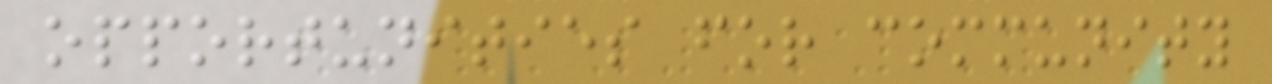opportunities for community
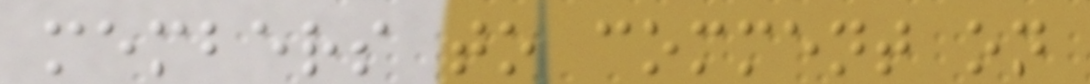members to comment on
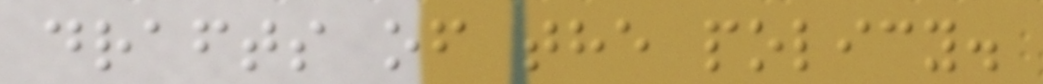drafts of the policy.
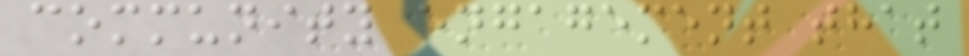community engagement that
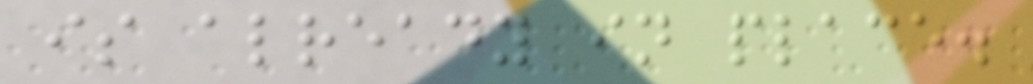is already in place.
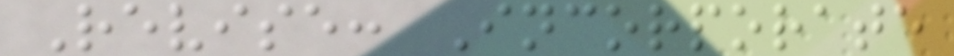Revise: Incorporate
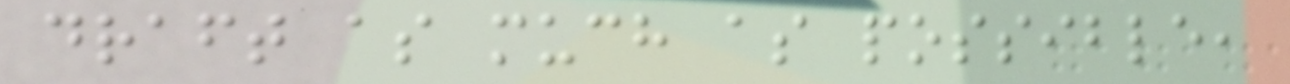draft as much as possible,
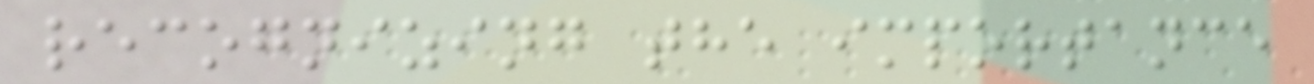recognizing the importance
